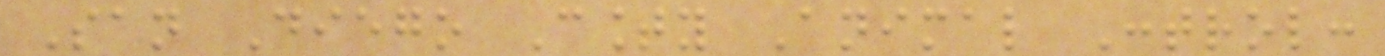San Diego County Animal Control:
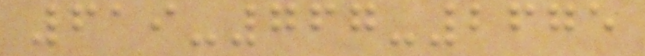619-767-2675
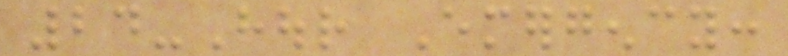24-Hour Emergency:
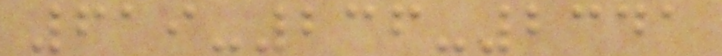619-236-2341
